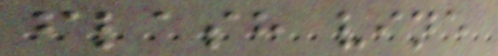flash vine
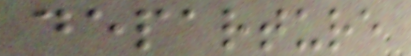departure
